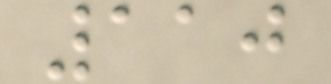110
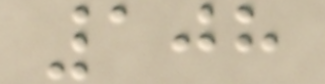108
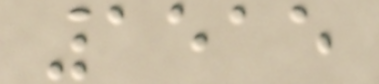1515
